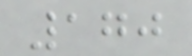170
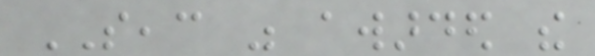SEAC was awarded the
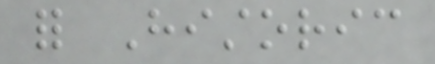for Historic
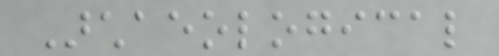Archaeological
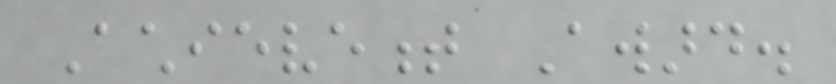Achievement Award.
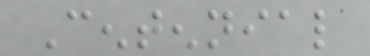Centennial
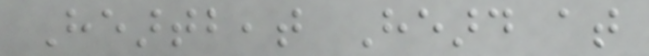Heartbeat Heard at
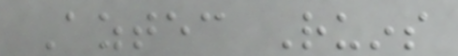Aztec Ruins
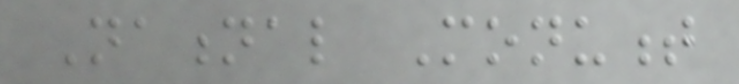National Monument
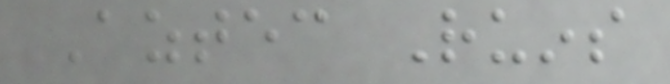Aztec Ruins
